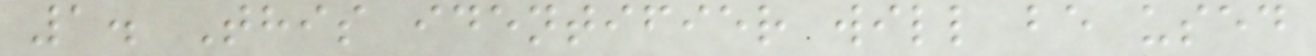1. This identifier will be used
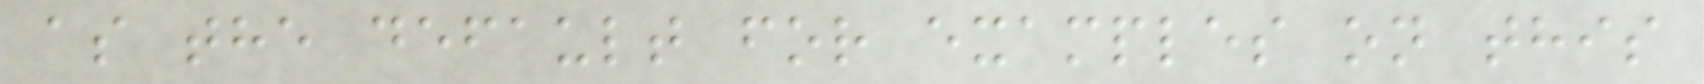as the default for examples on this
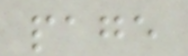page
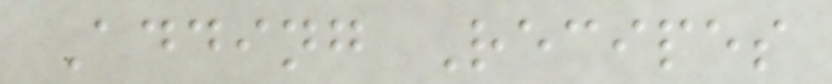Adding Recipes
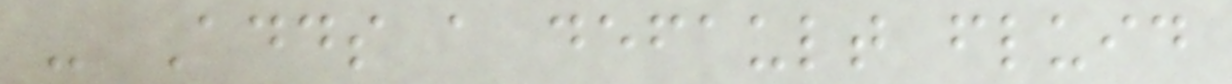- Adds a default fluid
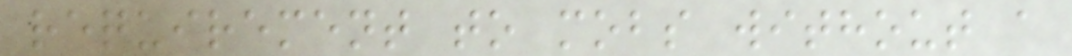requirement to mobs without a
